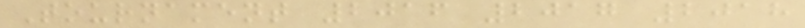Tournament 2016 2017 2018
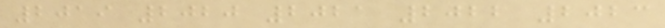2019 2020 2021 2022 2023
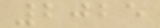2025
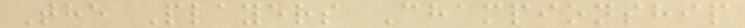The Players Championship
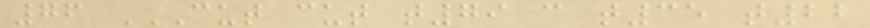76 CUT CUT T79 C T35 T22
